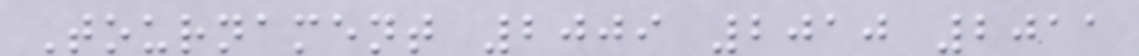Tournament 2009 2010 2011
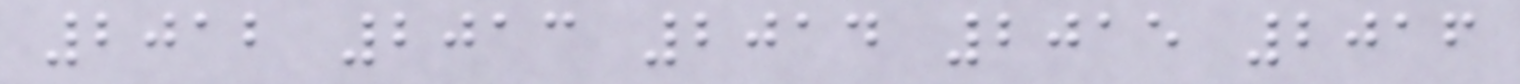2012 2013 2014 2015 2016
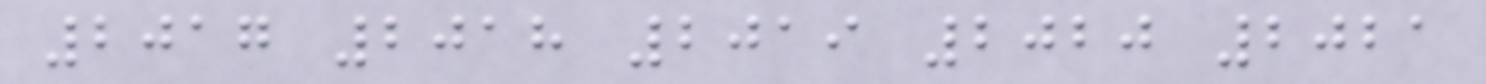2017 2018 2019 2020 2021
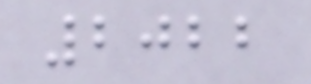2022
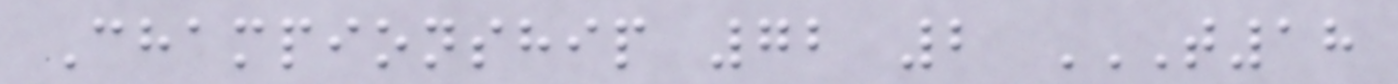Championship 72 2 T18
